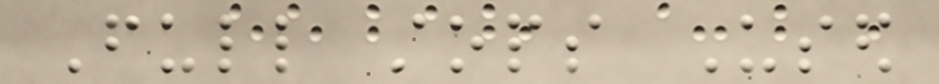Full stops Used
